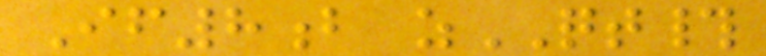If8b zQT#
